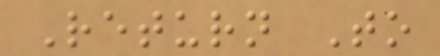Return To
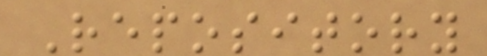Repository
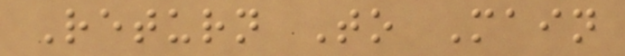Return To Main
